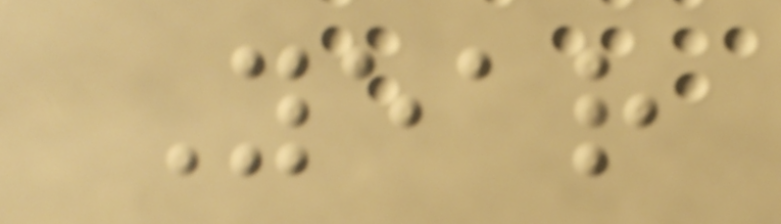Year
